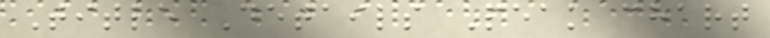Title Details Peak chart
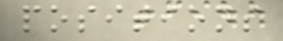positions
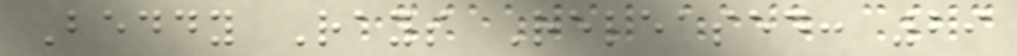Beddy Rays Released: 29
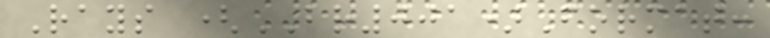Rays (BR001)Format:
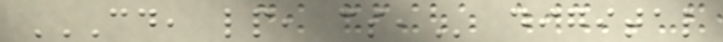CD, LP, CS, digital
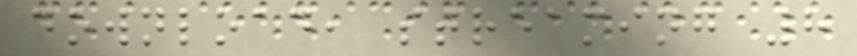download, streaming 8
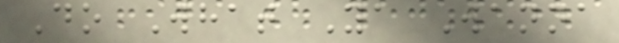Do What Ya Wanna
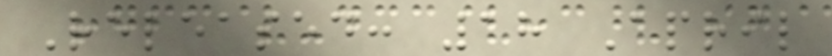Released: 18 April
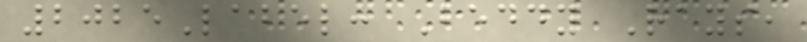2025Label: Beddy Rays,
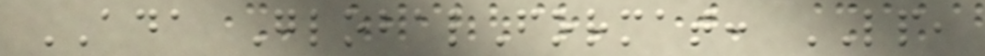ADA GlobalFormat: LP,
